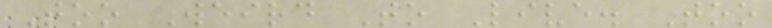Too Weird To Live. Too
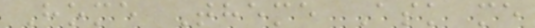Home Theme Ask me
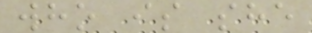who is she
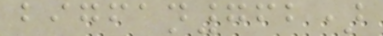bigfan762)
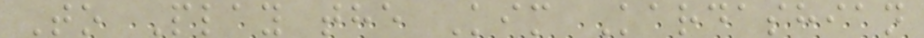To Play the Kim Kardashian
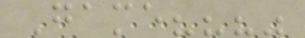Game???"
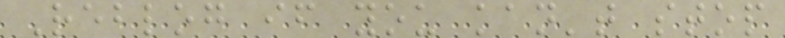Reblog if you kan't stop
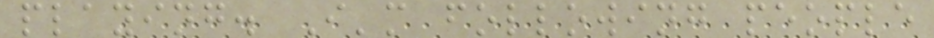playing. I'm following people
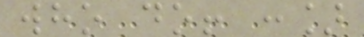who do! :]
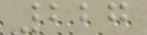227
